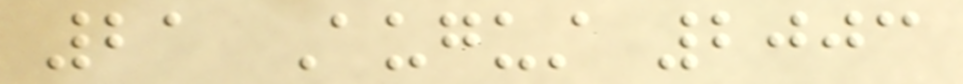21 August 2003
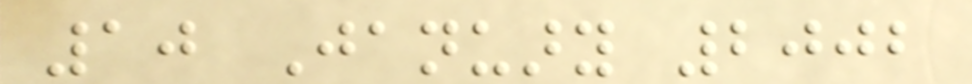10 January 2002
